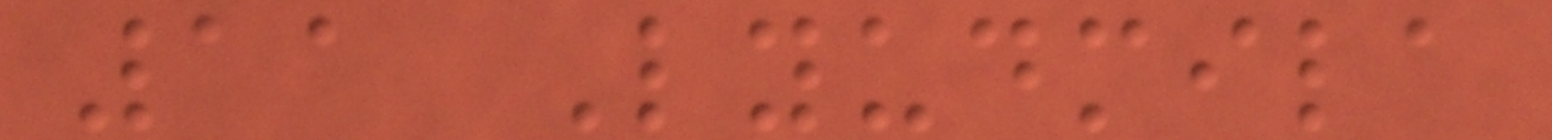11 Lyudmila
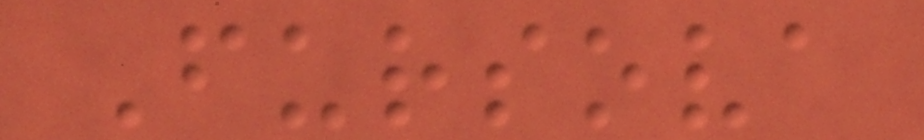Fursova
